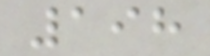198
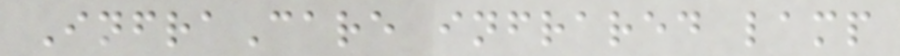InfraCare infrared lamp
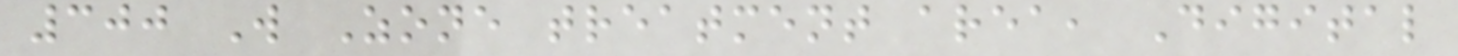300 W Zone treatment area, Digital
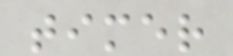timer
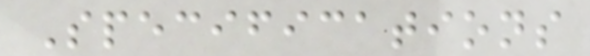Specifications
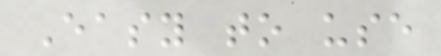Easy to use
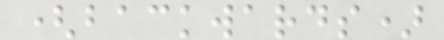(backwards)
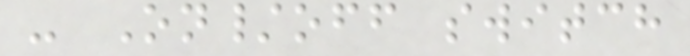- On/off switch
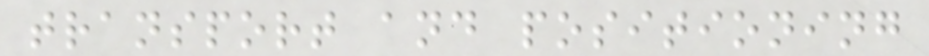transport and positioning
